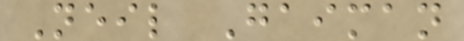Neil Gaiman
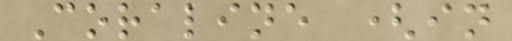Coraline (in
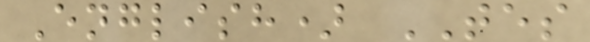English) TES
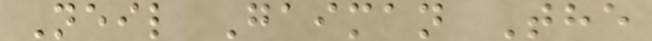Neil Gaiman The
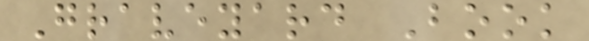Graveyard Book
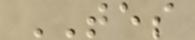TES
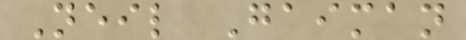Neil Gaiman
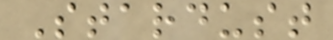Stardust
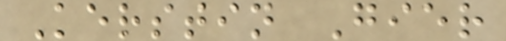Kerstin Gier
